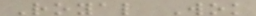Royal Wok
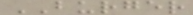BURGER
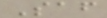Saf
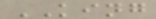KING
